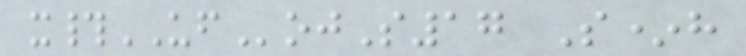x#UFojS17 S*h
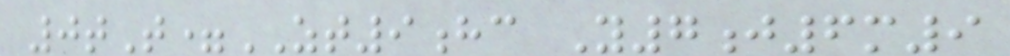0tT=ZT9hc Y7j6m9
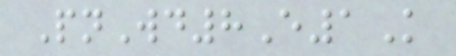PnWd8E1K
